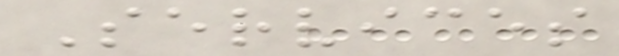Services
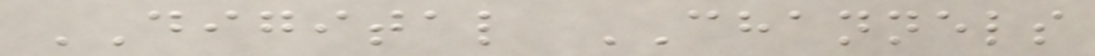DIGITAL CHANNELS
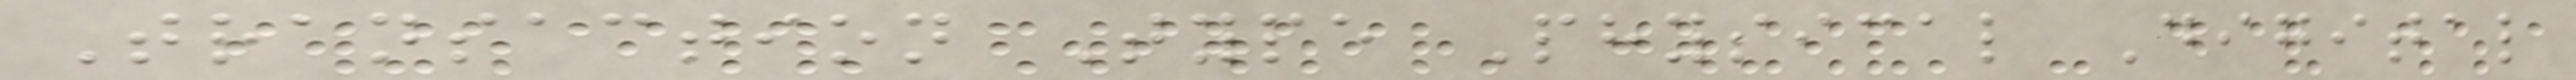Transaction Type Physical Digital
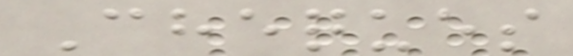Cheques
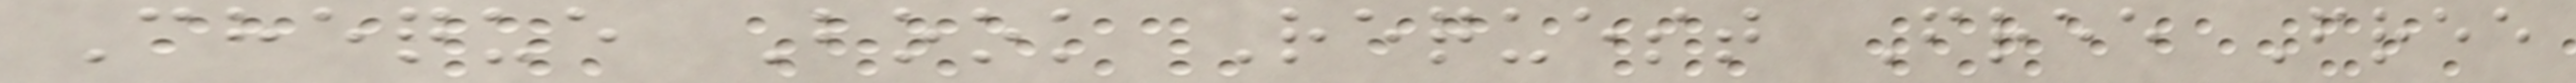Cheque Book Request Free Free
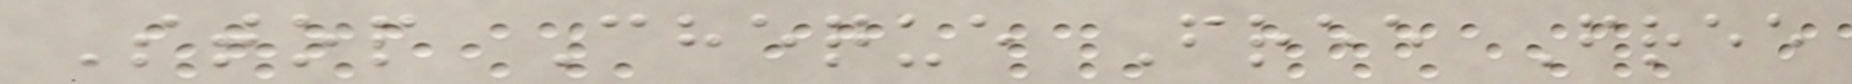Stop Cheque Free Free
